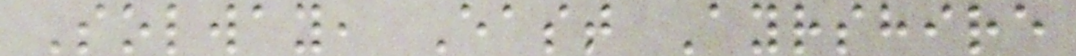Solway, East Ayrshire
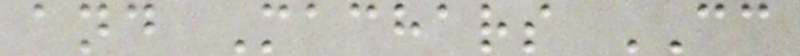and Machars CC
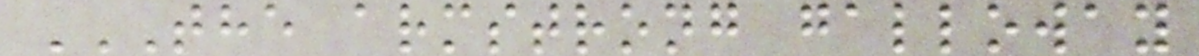THE ARMSTRONG GALLOWAY
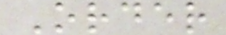Order
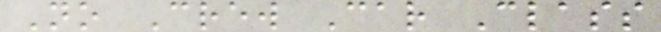No Crew Car Class
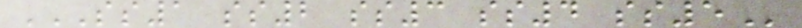SS1 SS2 SS3 SS4 SS5
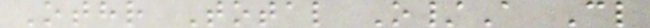Othr Total O/A Cl
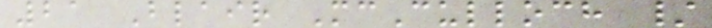21 Blair McCulloch /
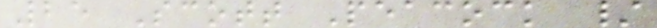25 Scott Peacock /
